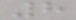8
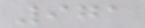971
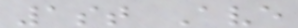1st Ave
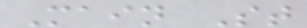Main St
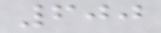600
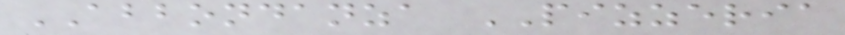ABBONDANZA PIZZERIA
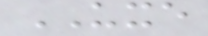UXE
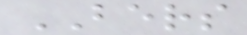BERS
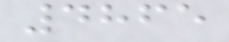4865
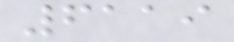6119
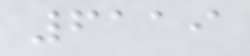6119
